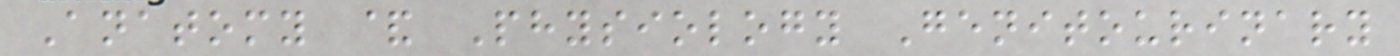Anatomy & Physiology Genitourinary
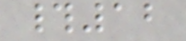#12
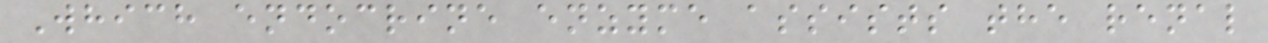Which endocrine enzyme assists the renal
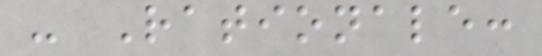- Rationale:
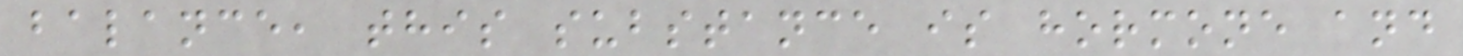balance, this substance is hormone and
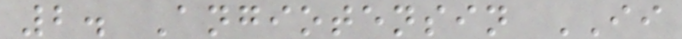2. Angiotensin II
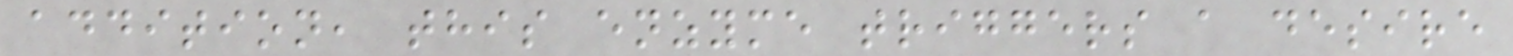addition, this enzyme triggers a desire
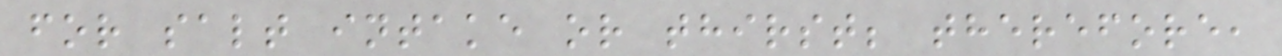for salt intake or thirst; therefore,
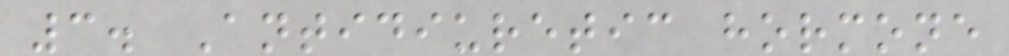3. Antidiuretic hormone
